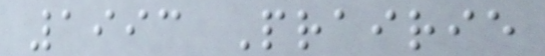1993 Prairie
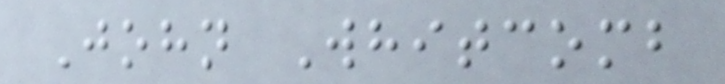John Whitcomb
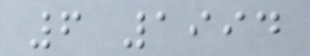6 1994
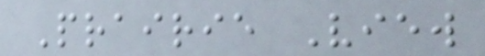Prairie View
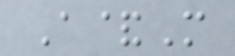A&M
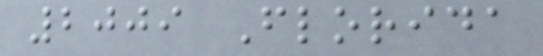2009 Florida
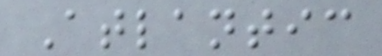Atlantic
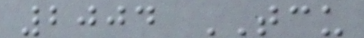2004 TCU
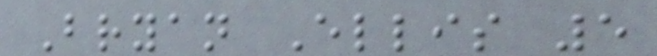Bryan Ellis 5
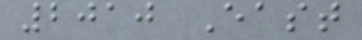2010 East
